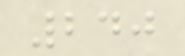240
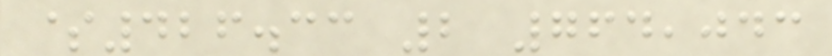$426.33 2 764,043
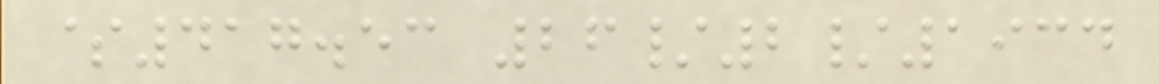$417.53 26/2/1934
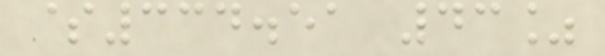$334.51 43%
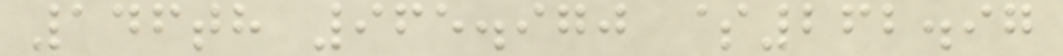146th 965.970 $262.97
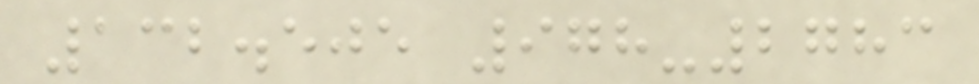132.505 978-2783
